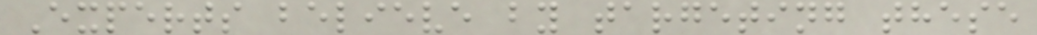Experts believe by targeting these
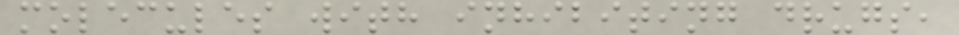molecules with inhibiting drugs,
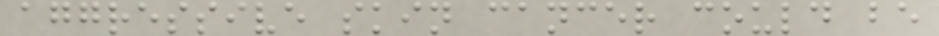aggressive skin cancer could be
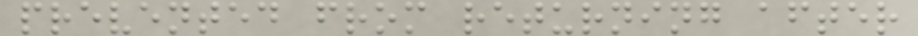prevented from returning after
